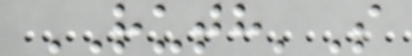RUTH'S
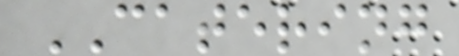CATERING
